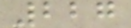227
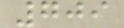709
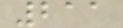211
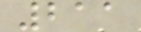211
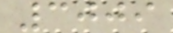3009
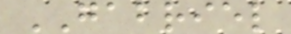GABRIEL
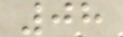08
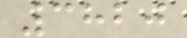3820
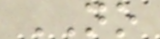NO
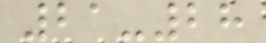21-28
